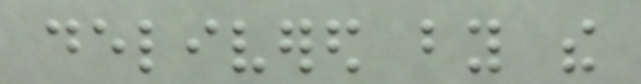delivered by the
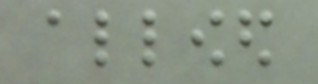allowed
